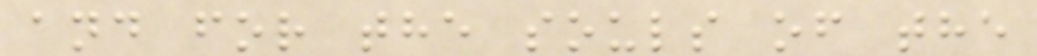and for the souls of the
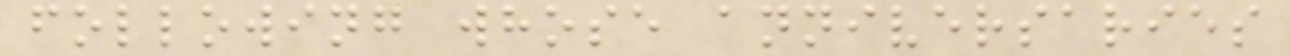following whose anniversaries
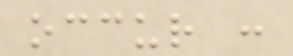occur :
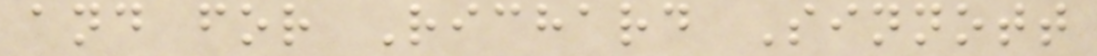and for Richard Sinnott
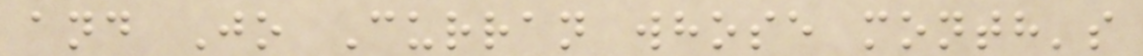and Jo Curran whose month's
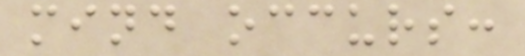mind occurs:
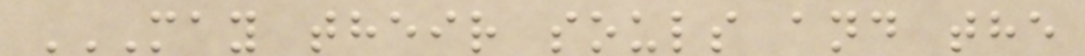MAY THEIR SOULS AND THE
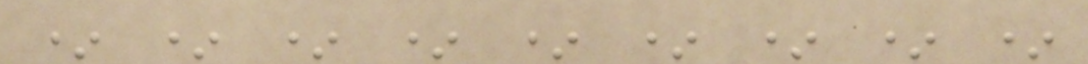* * * * * * * * *
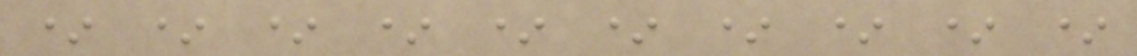* * * * * * * * * *
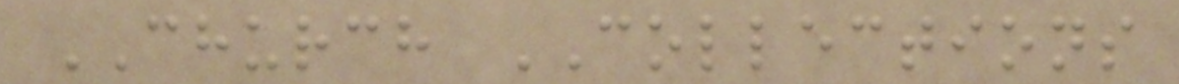CHURCH COLLECTIONS
